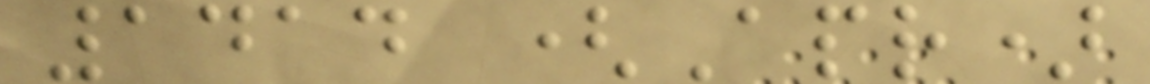1414 (Apr)
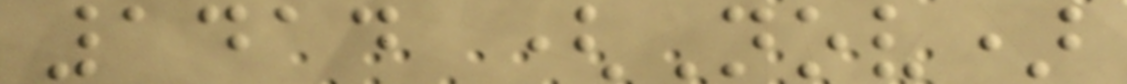1414 (Nov)
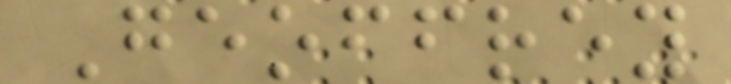Geoffrey
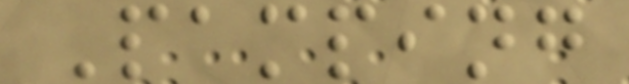Pamping
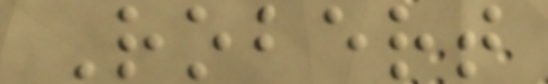Robert
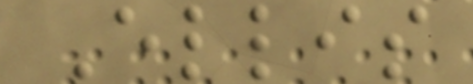Ellis
